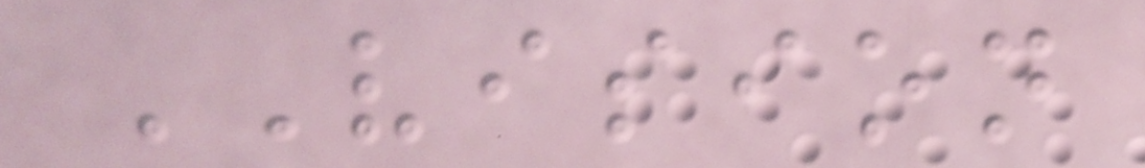VISION
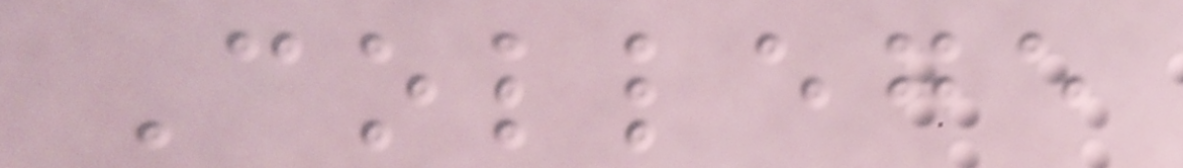College
